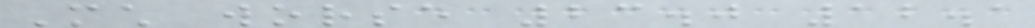Much worse 23.0 12.1
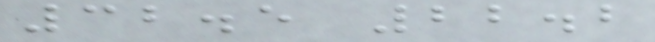32.5 22.2
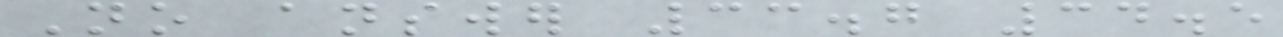No answer 33.7 34.5
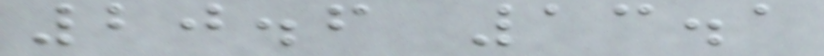20.6 13.1
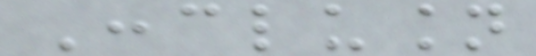Conclusion
